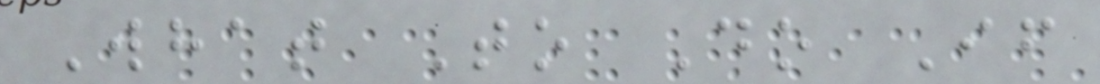What To Do If
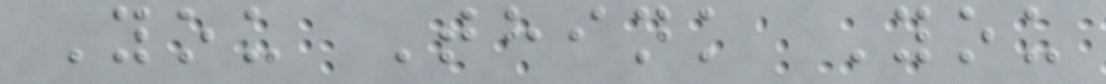You Think You
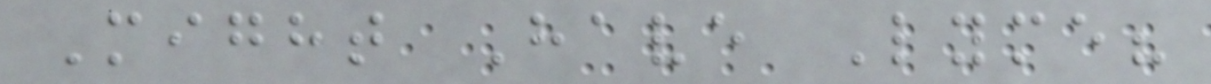Might Have Lyme?
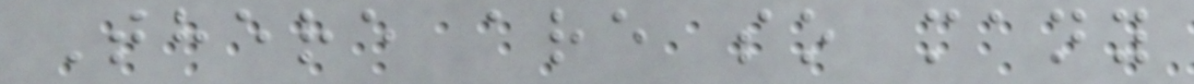There are so many
